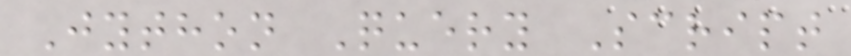Jython Query Script
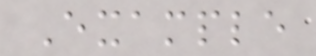Example
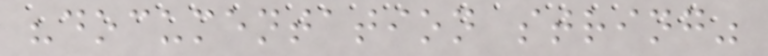"documentation string"
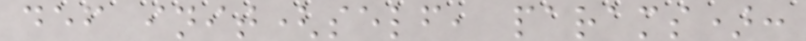def init(self, params):
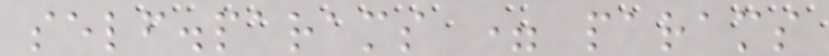self.params = params
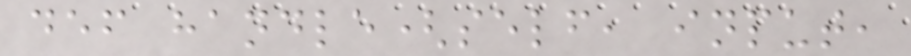def handle(self, input,
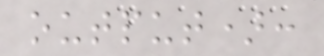output):
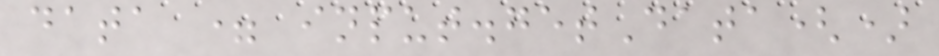data = input.getData()
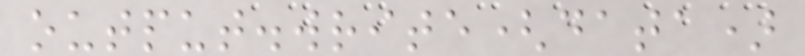output.write(data)
